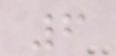6
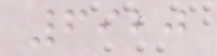6920
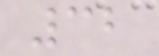32
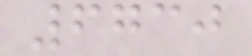6730
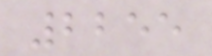2255
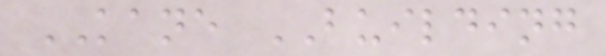KANE BUILDING
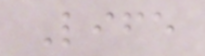Life
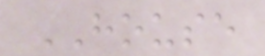HOUSE
